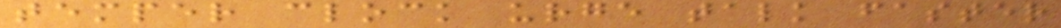temper clock urge talk faster
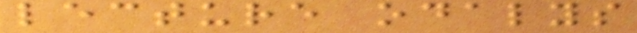lecture odalys
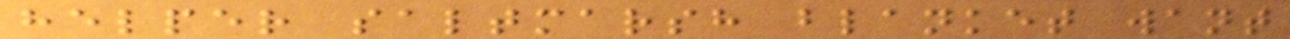helper saltmarsh blanket want
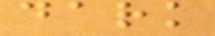dark
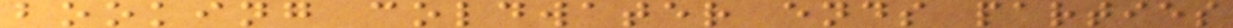booking coldwater ends parties
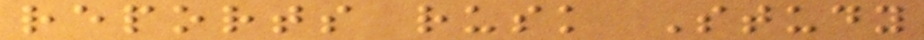reports rusk Study
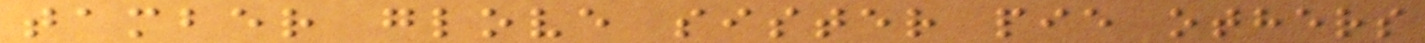tamber glove sister pie others
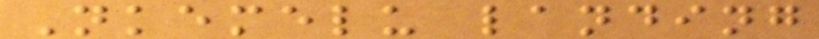Nkemelu landing
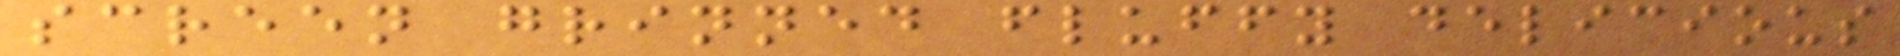screen grinned fluffy delicious
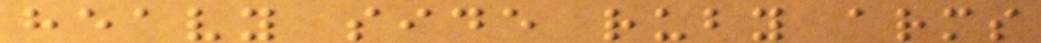heavy side ruby arms
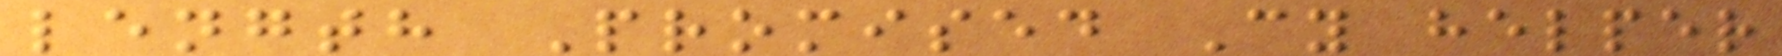length Promised Cy helper
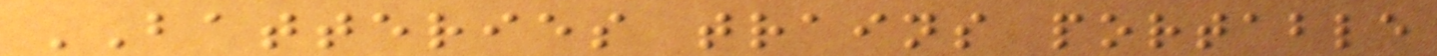BATTERIES trains portable
